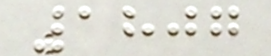1807
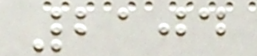2104
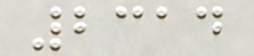2314
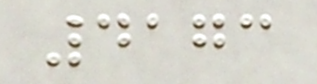4173
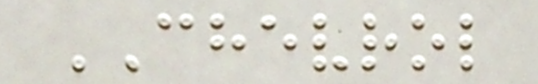CHEVROL
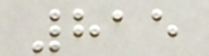815
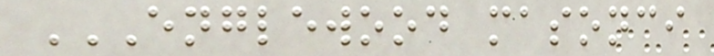ENGLEWOOD MASONCI
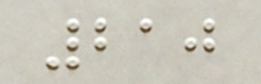210
